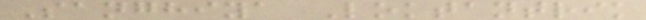Sanghiya Loktantrik
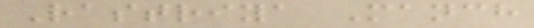Rastriya Manch
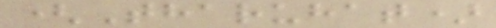(Tharuhat)
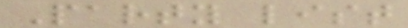Party list
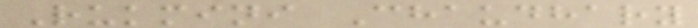Rukmini Chaudhary
